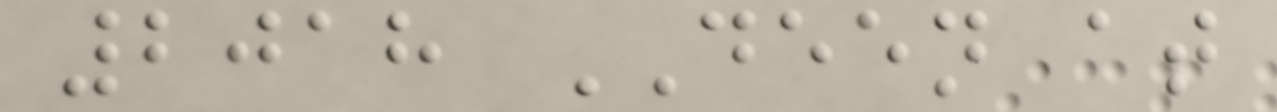2018 DEEN at
